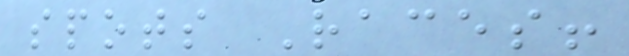spots Races!
